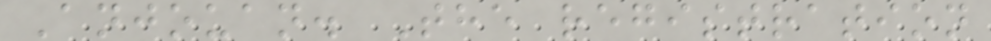Anjouan. The registration
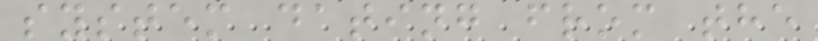system dating from the
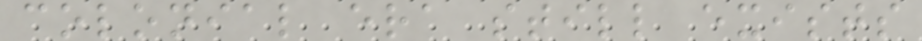colonial era still exists
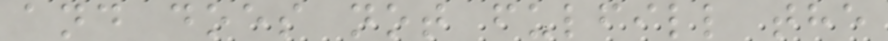and does not fulfill the
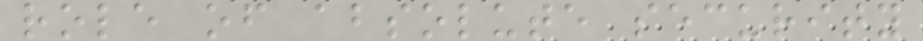role of absolute security
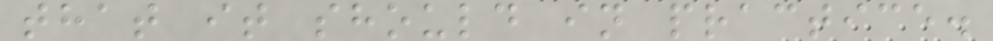that it should in practice.
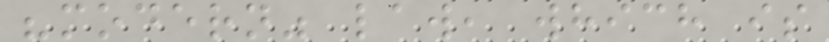"modern" law, which is
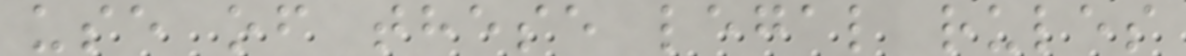use of these legal rules
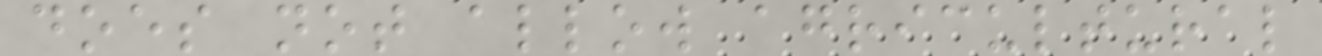does not allow agricultural
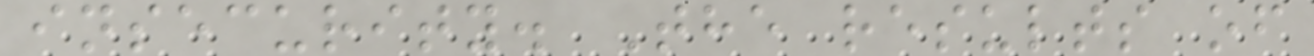insecurity. The results of
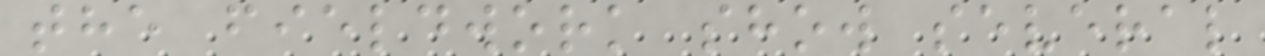the fieldwork show several
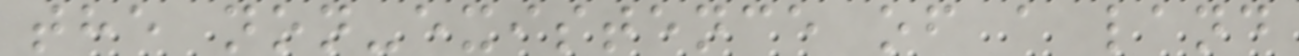the non-existence of a land
